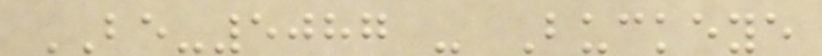BE-5087 - Buckeye
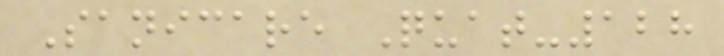Sanicare Quat-128
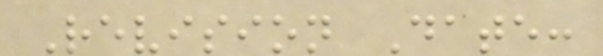Revision Date:
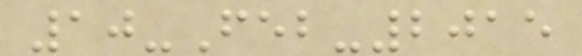10-Feb-2015
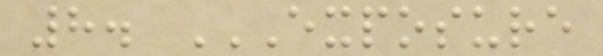8. EXPOSURE
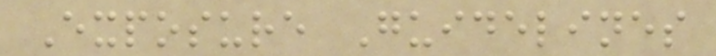Exposure Guidelines
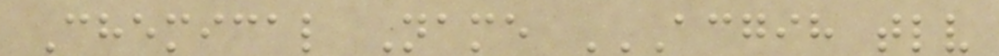Chemical Name ACGIH TLV
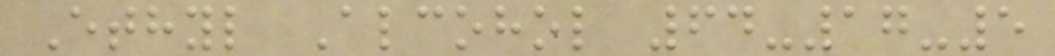Ethyl Alcohol 64-17-5
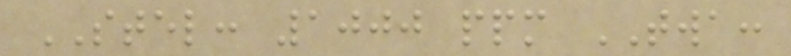STEL: 1000 ppm TWA:
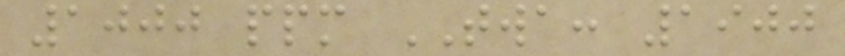1000 ppm TWA: 1900
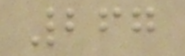267
